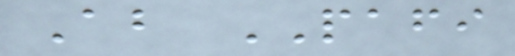About PAFI
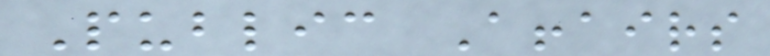Public Affairs
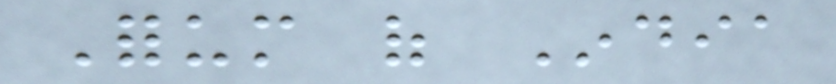Forum of India
